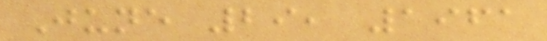June 29, 1961
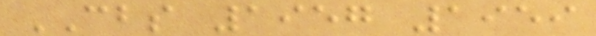CBS 1957 1959
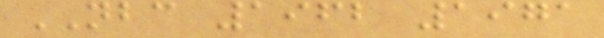NBC 1962 1971
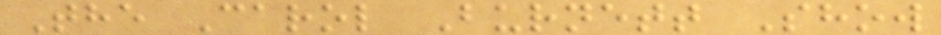The Carol Burnett Show
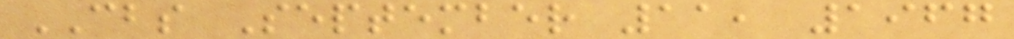CBS September 11, 1967
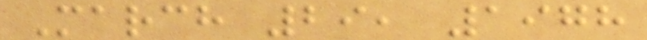March 29, 1978
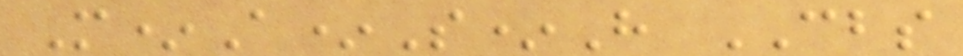M*A*S*H CBS
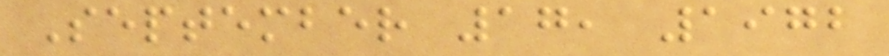September 17, 1972
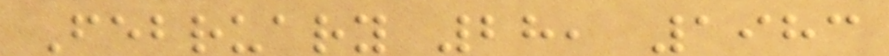February 28, 1983
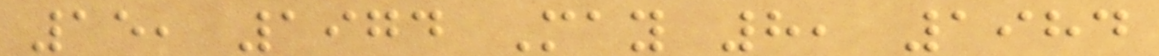15, 1974 May 8, 1984
